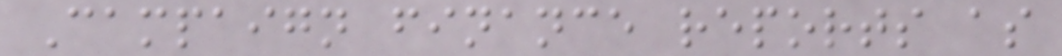Campaign finance reports as
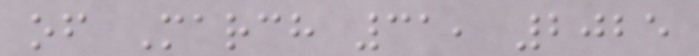of March 31, 2025
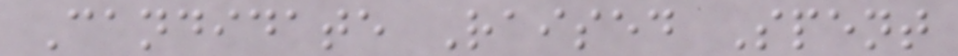Candidate Raised Spent
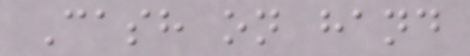Cash on hand
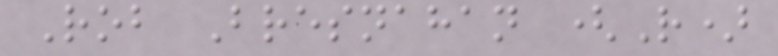Rob Bresnahan (R)
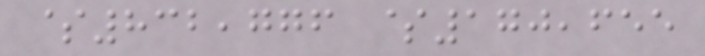$832,776 $170,655
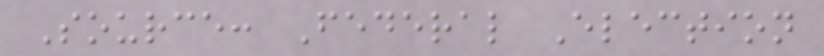Source: Federal Election
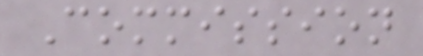Commission
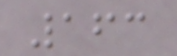163
